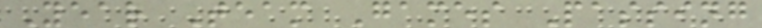Year Team Games Passing
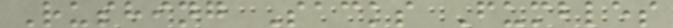Rushing Sacks Fumbles
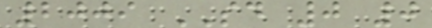2009 SD 0 0
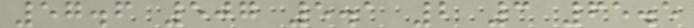57.6 507 5.1 2 3 65.5
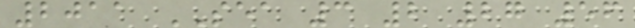2011 SEA 3 2 27 56
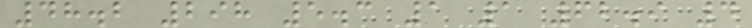48.2 298 5.3 1 1 62.9 4
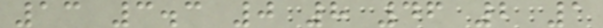13 3.3 0 8 46 2 1
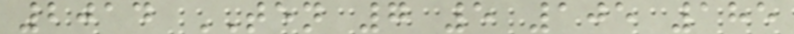2014 TEN 7 5 105 185
